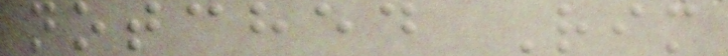notched Rim
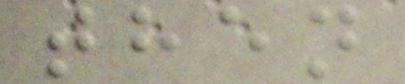then
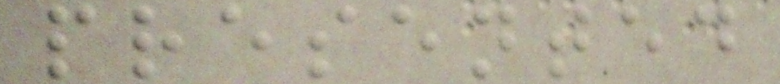presented
